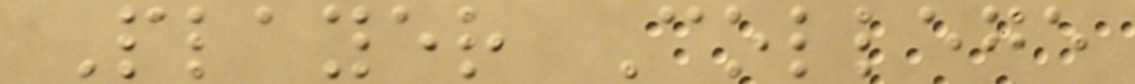Player College
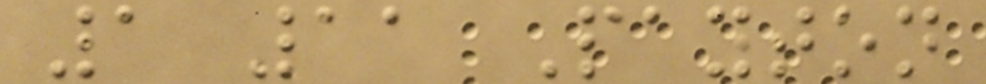1 11 Payton
